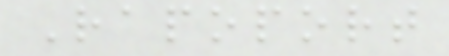Rapoport
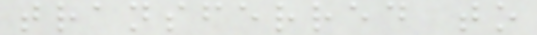transferred to
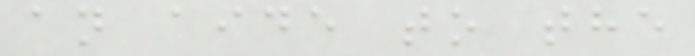an aide to the
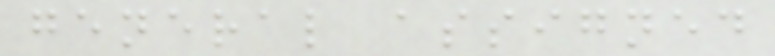general assigned
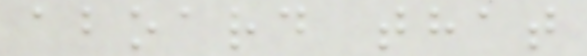aboard that
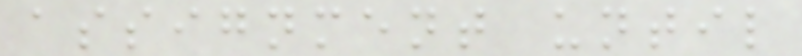assignment until
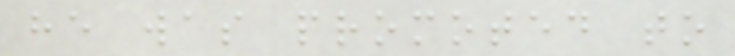he was promoted to
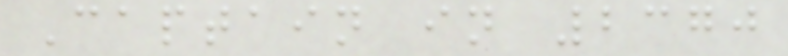Captain in 2370
